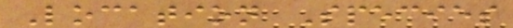Location Species
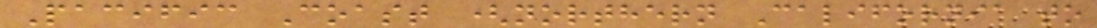Pacific Coast (northern California to
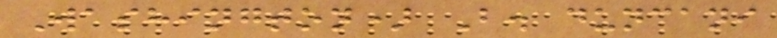Washington) B. duncani
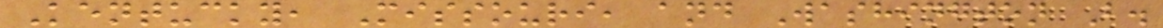Kentucky, Missouri, and Washington B.
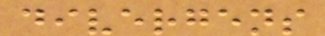divergens
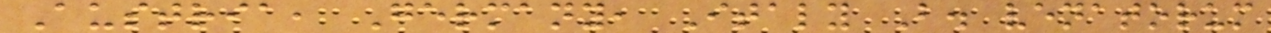Austria, Germany, Italy B. venatorum
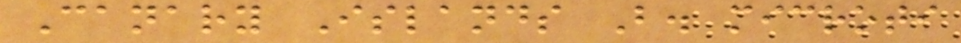Canary Islands B. microti
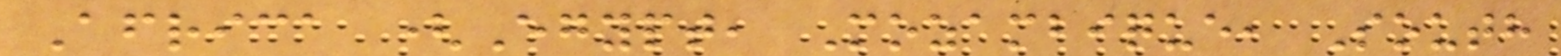Africa (Egypt, Mozambique, South
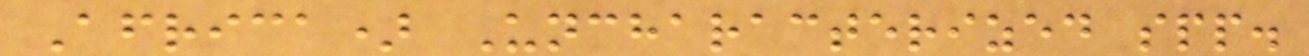Africa) Uncharacterized spp.
